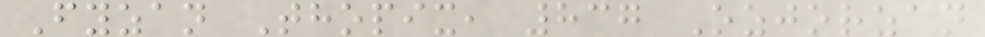Fyzan Thopix, 837 Ozjorzan
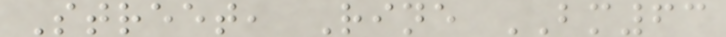Street, Rine BM63
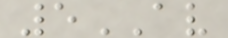5AV
